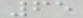65
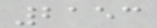2153
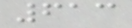613
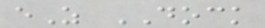eZ DOCK
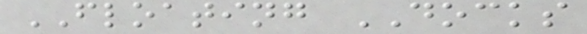FLOATING DOCKS
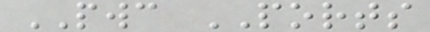PWC PORTS
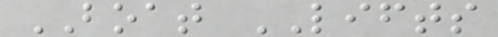BOAT LIFTS
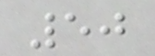50
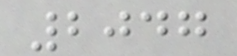2047
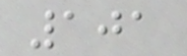101
